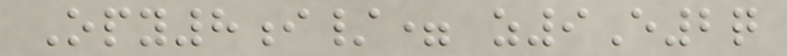Opy8i/= z9E2q
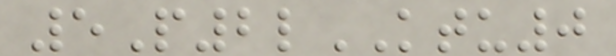5P2lKTU0
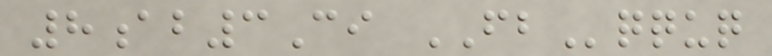8ab3Ci FBqquq
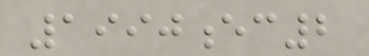1990ec2
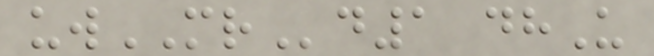uwMRd1 dhU
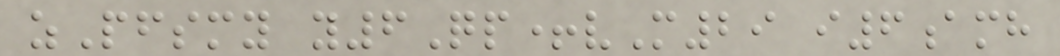zPfsmy y6Qp+vM29 i6amh
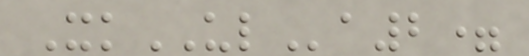XkULa2=
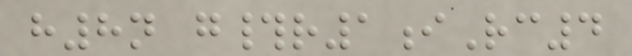h8n g#r1iRc4
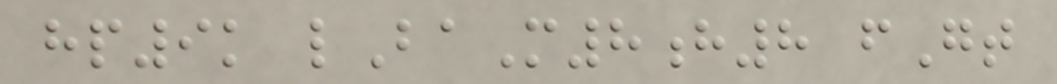hp9k lBaM8h8 fGt
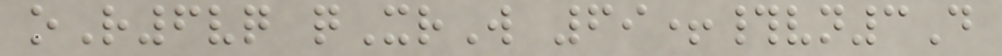oR6vq qXrW 69+#vn3D
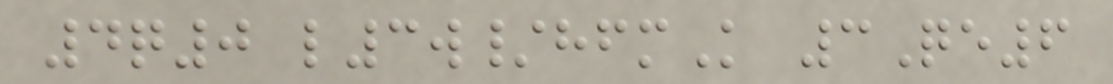4q0 l3w/hfmK 3Qe6
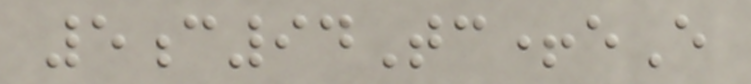5c94Tc+eE
